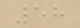58
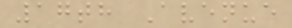17th Avenue
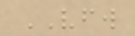VFW
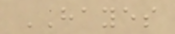HAYES
